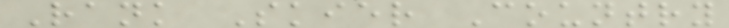Rank Skier Country
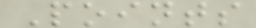Points
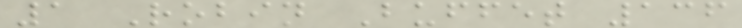1 Robin Buffet 136
